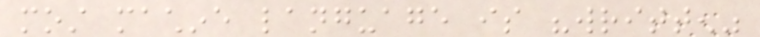most machine language is "written"
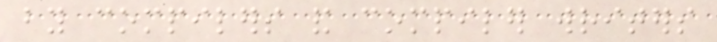by compilers and compiler writers
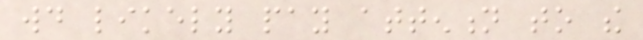would likely pay attention to the
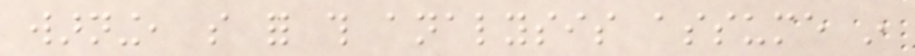warning, so for this analysis assume in
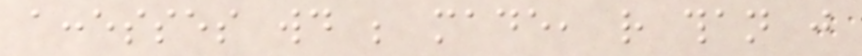accesses would be made, rather than just
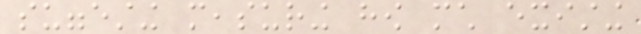suggesting measuring how much existing
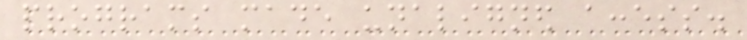programs made unaligned access.
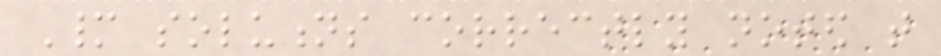Many solutions correctly noted that
